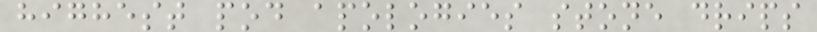highest pod apologies stone drips
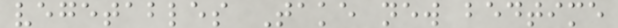vegetables Take new bedtime
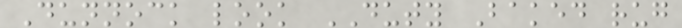Dunnock look DUTY Baked rug
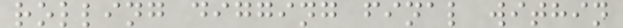rolling digging final within
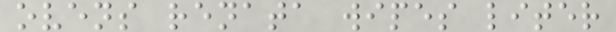ovens renata wipes liter
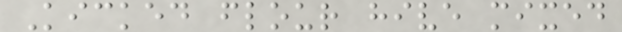Kicked flour hive mixed
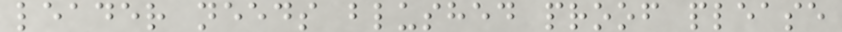leader needs blushed proof please
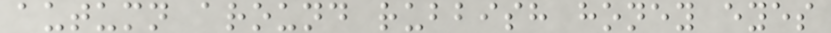autumn around rubbish honey eyes
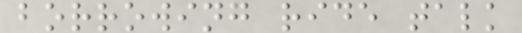borrowing ride talk
